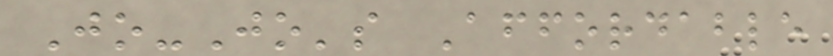Jo-Jo's Affordable
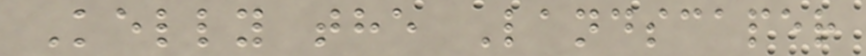Kelly the Landscaper
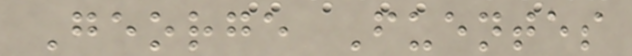George Fuentes
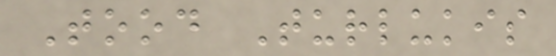Tood Turlukis
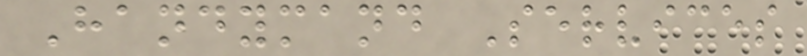Handymand Services
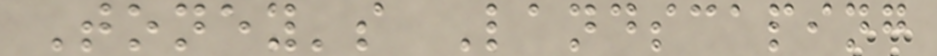Toney's Landscaping
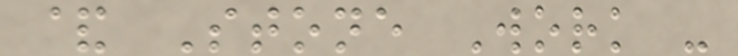& Stone Work -
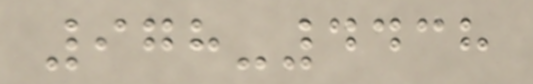978-4438
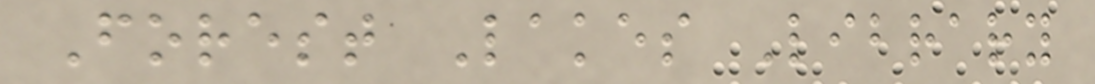Forest Lakes Library
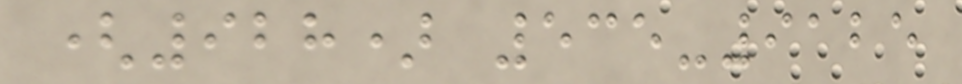(928) 535-9125
